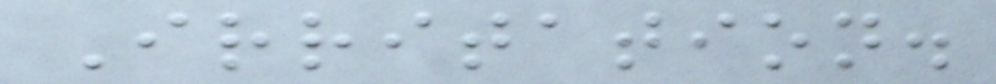Irritation.
